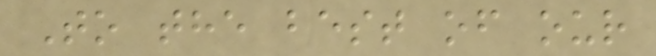To the best of our
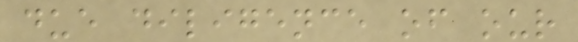due diligence of our
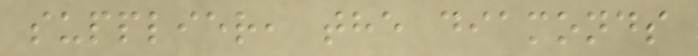supplier, the diamonds
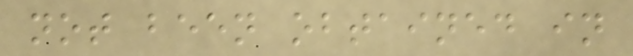not been obtained in
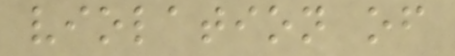violation of
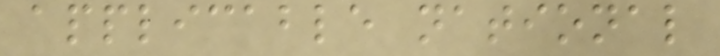applicable national
